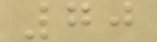70
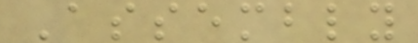Assembly
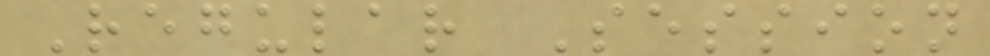Regular Session
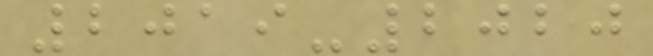2019-2020
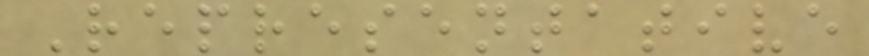Representative
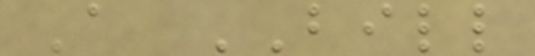A BILL
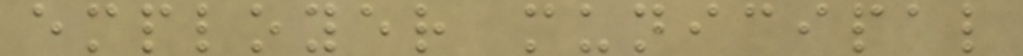employer municipal
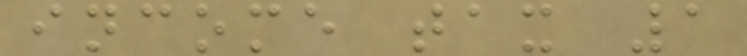income tax 1
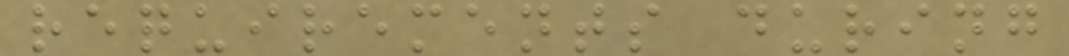requirements during
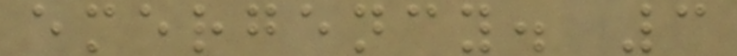emergency. 3
